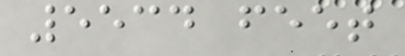5534 feet
